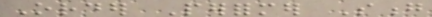Order Performer Song
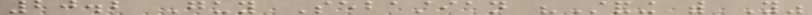20.2 Guy Sebastian "Standing with You"
